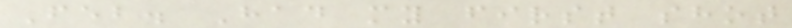Feb. Had my first shot
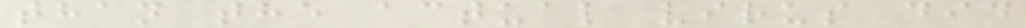than the actual virus did
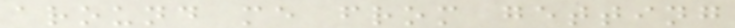around me from getting
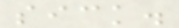sick.
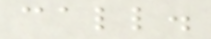call.
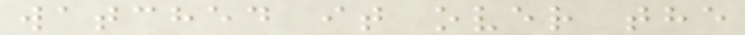watched it over the
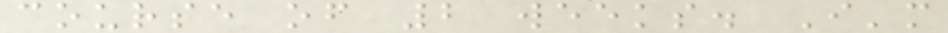course of 2 weeks. I'm
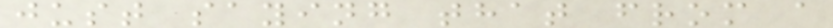just saying that from a
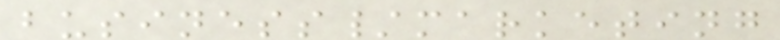business/marketing
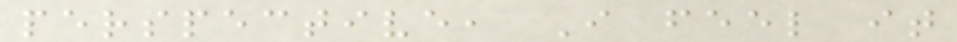perspective, I feel it
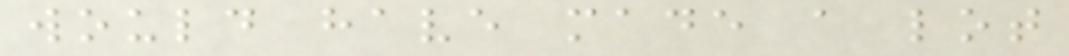would have made a lot
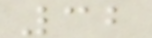32
